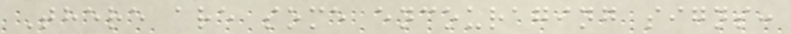There are some encouraging signs:
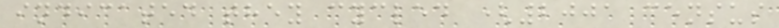indicated they cycled (2001 census
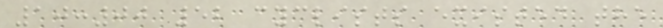10:00 52 cyclists existed the
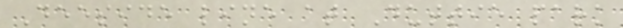Deeside line at Duttie park
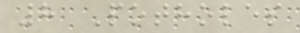8 Potholes
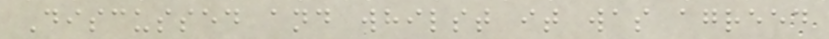Discussed and whilst it was agreed
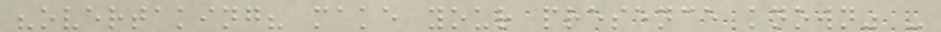"overtaking? make your presence known" -
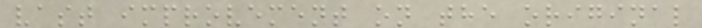vast improvement on the original
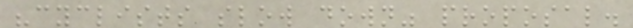"cyclists slow down" proposal.
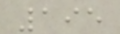195
